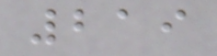219
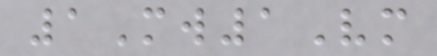1Mw1Vm
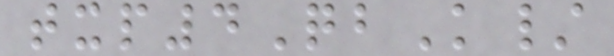txp4QbK/
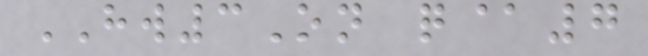HW3On q@7
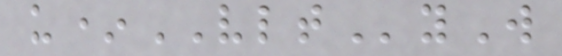u*VLTyW
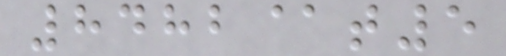8482@t5
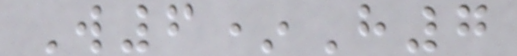W6*H7
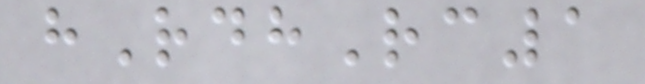hRdhRc1
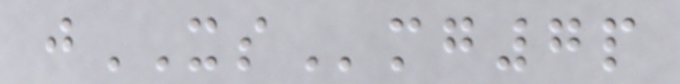jXSmg7p
